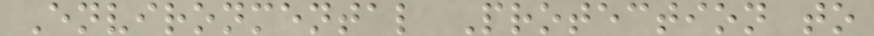Environmental Protection to
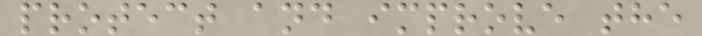protect and improve the
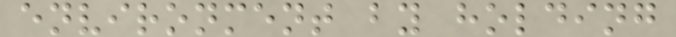environment by holding
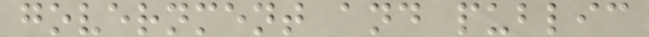government and public
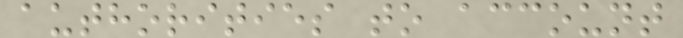authorities to account
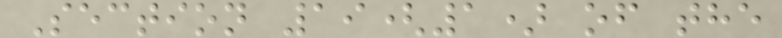Section 19(1) of the
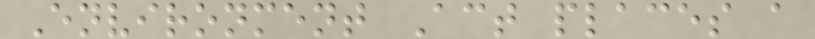Environment Act places a
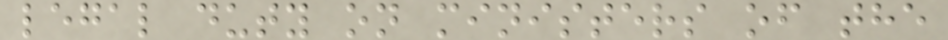legal duty on ministers of the
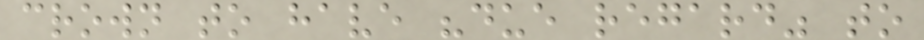crown to have "due regard" to
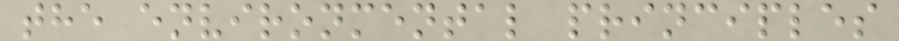the environmental principles
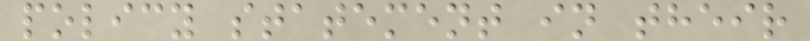policy statement in their
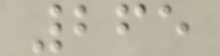265
